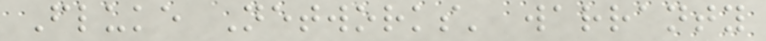Fluke Networks' warranty
